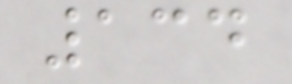134
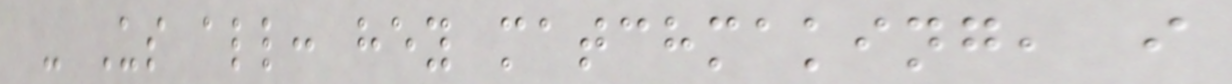- Us all: hey matchmaking, i
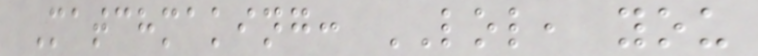Matchmaking: LOL, you
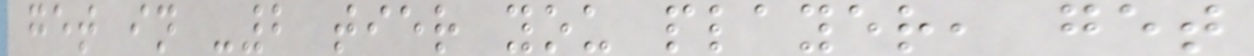get in -2 tier you player, get
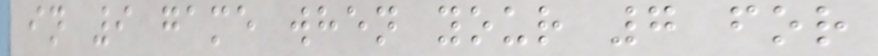in 9 game when your 7 for
